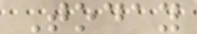Today
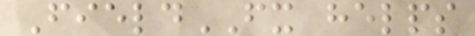FieldFX helps
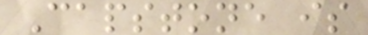Capstone is
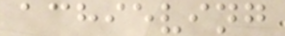achieving
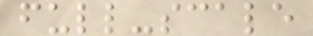full-scale
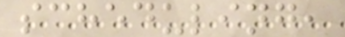scheduling,
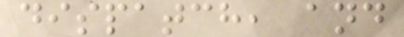dispatch, and
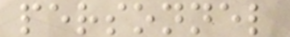personnel
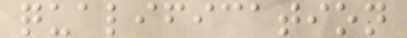qualification
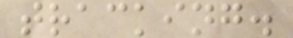tracking.
